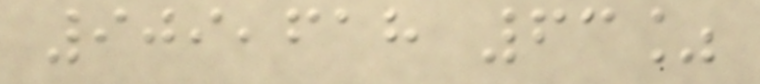909,618 63%
